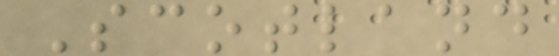Scotland
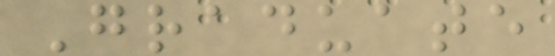Graduate
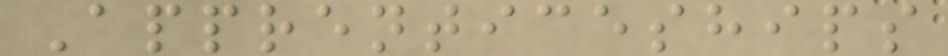Apprenticeships
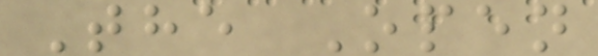The Open
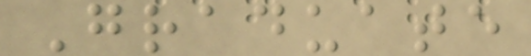Graduate
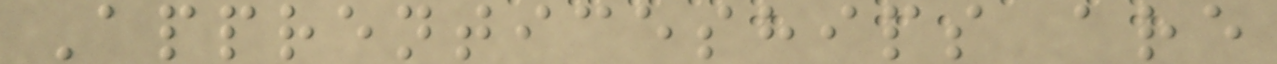Apprenticeships are
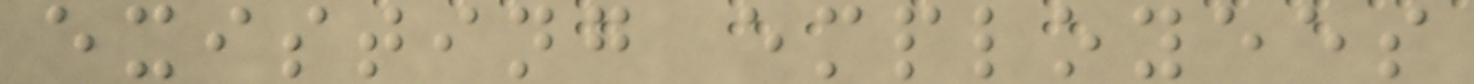existing employees
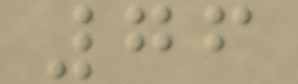76
